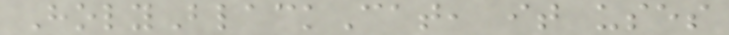HolyBlackCat, it uses
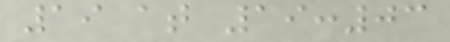19 at 19:03
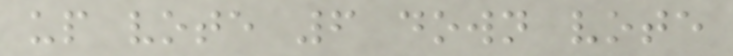up vote 6 down vote
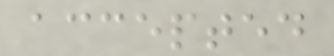accepted
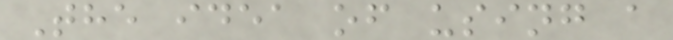The idea of using a
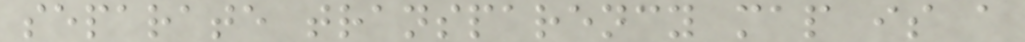separate transparency map is a
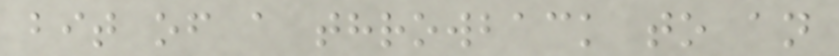bit of a throwback to an
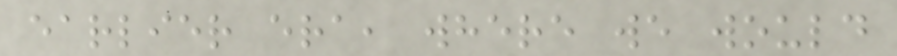earlier era, where we would
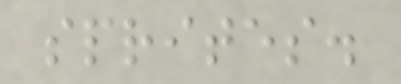sprites.
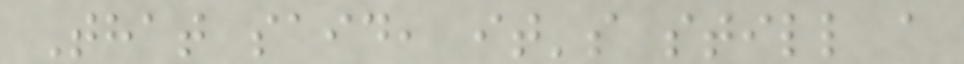That said, it's still a
